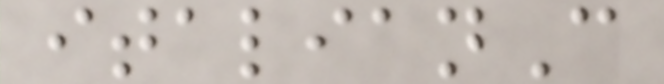italianC
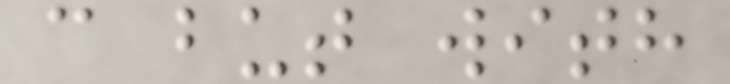c but with
